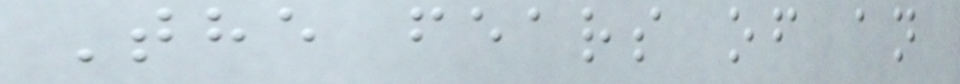The fears of an
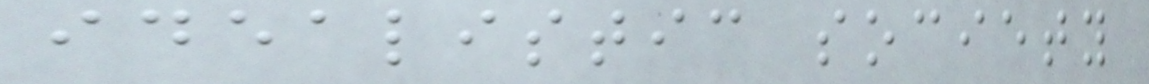idealistic society
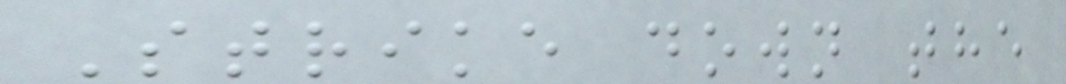Strike down the
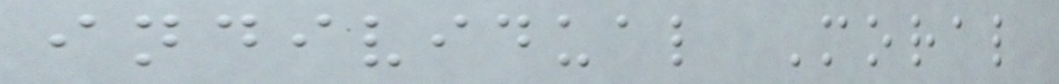individual Moral
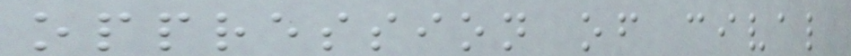oppression of cival
